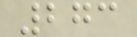273
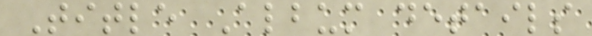Title Album details
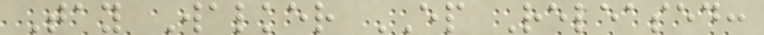Tay Walker EP Released:
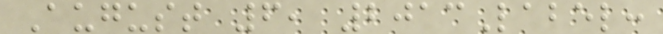August 6, 2013Label:
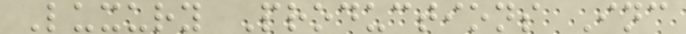Luxury Productions Inc
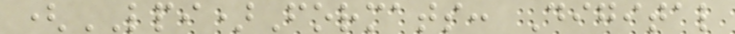(LPI)Formats: Digital
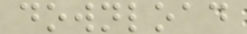download
